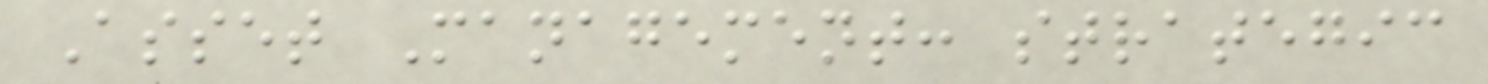Asset Management: strategic
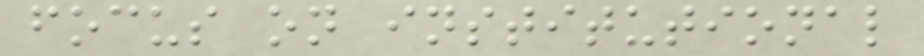focus on institutional
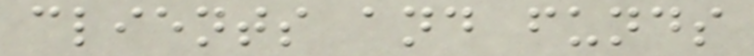clients and funds
